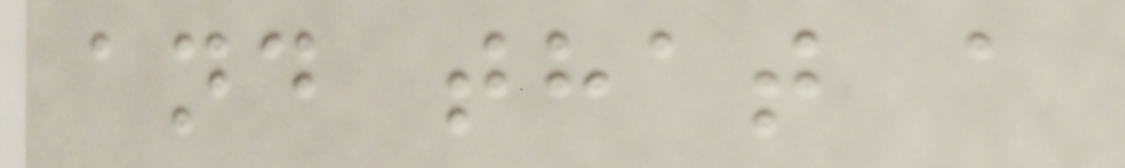and that a
